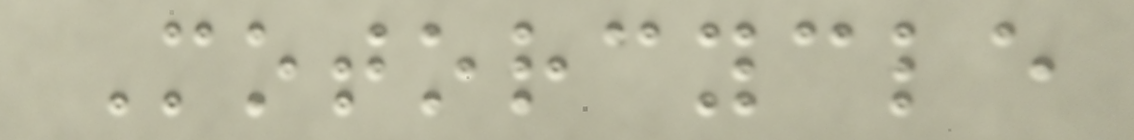Motorcycle
